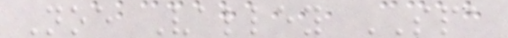Noe Valley SPA
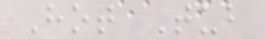Hot Tub
